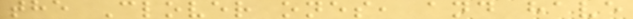the Clover ones, and have
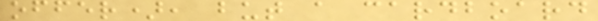offer), but a cardboard
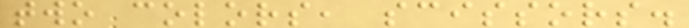two colors, scissors.
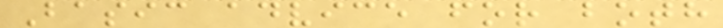Basic advice for both
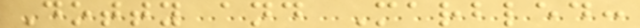Dotty and Marbled:
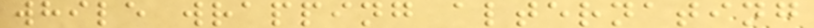while wrapping alternating
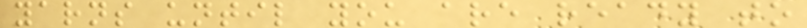yarns until you are ready to
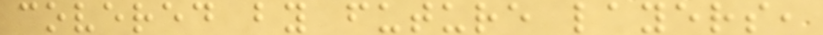covered by future layers,
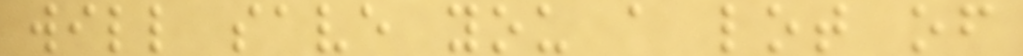will save you a lot of
